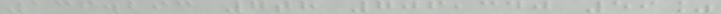136.293 7th 706,340 59%
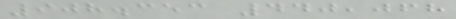908.353 440,068
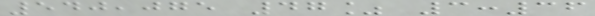540,075 47% 3:36
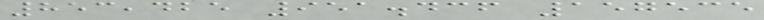853,425 951.436 157535
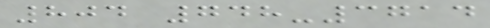804 748-3714
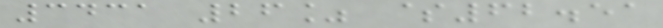3431 26% $62.51
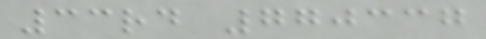33rd 770337
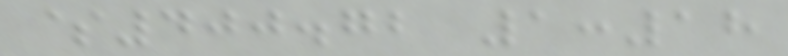$400.72 1:18
